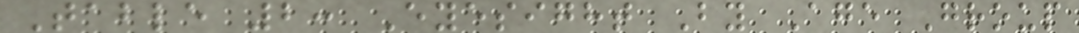Table 2: Eyesight By Age Group
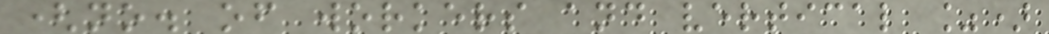(no. of workers and vertical %)
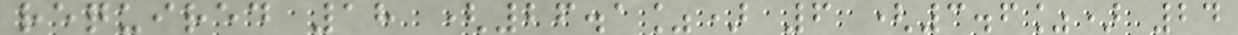required 18 (26.1%) 6 (3.6%) 24
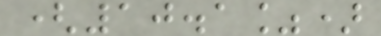(10.1%)
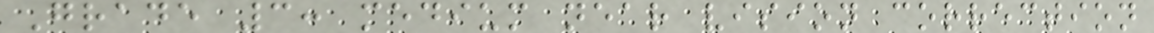Grade 3: medium near vision correction
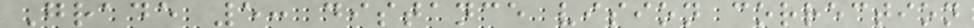Grade 5: distance vision correction
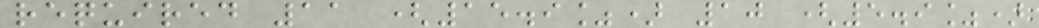required 11 (15.9%) 10 (5.9%)
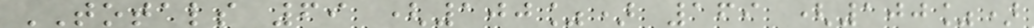TOTALS 69 (100%) 169 (100%)
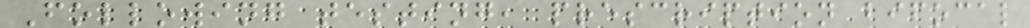Following testing, prescription bifocal
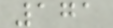171
